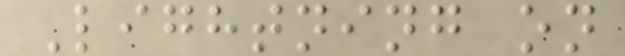Lightning on
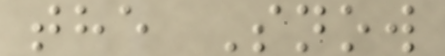the Snow
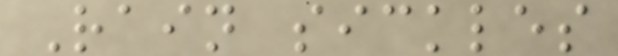Rain sickles
